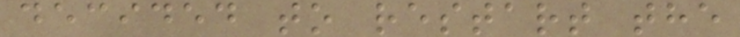decided to restart the
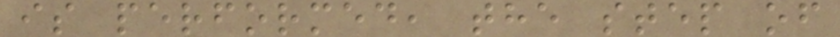is performed, the step of
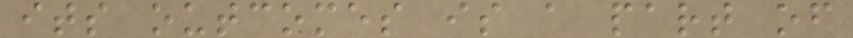its outcomes is a part of
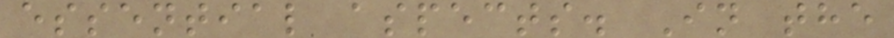essential aspects. In the
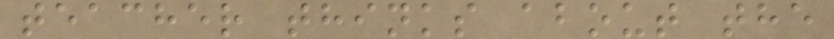teacher thinks about the
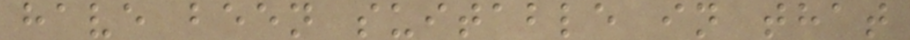have been suitable in that
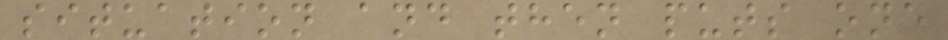situation and then puts one
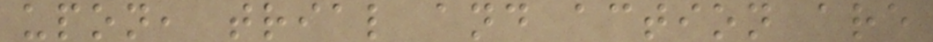upon, trial and action are
